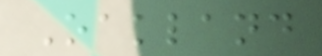Oakland
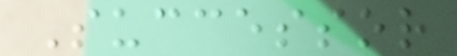Successor
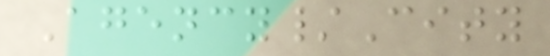Agency/City
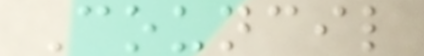Council
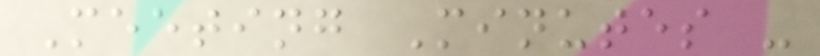Meeting Minutes -
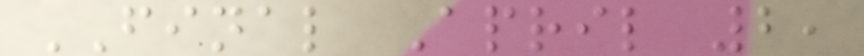FINAL April 2,
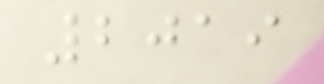2019
